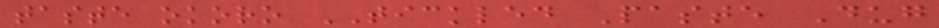taste okoro TICKLED Paste Dug
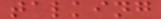talking
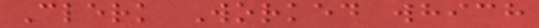Clerk Worked which
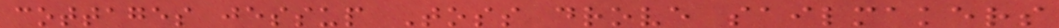cottages jessup Toss drove sailmakers
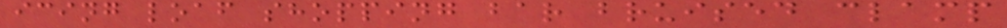icing loaf shopping bar bruised clamp
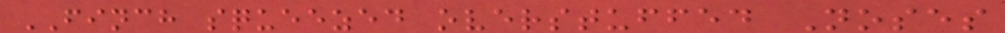FINCH squeezed overstuffed Noses
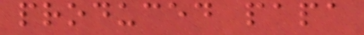produced papa
